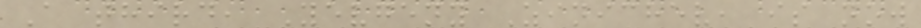A third, Yevgeny Zinichev, is now
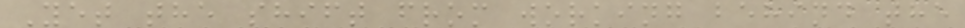Yet the shift from working behind the
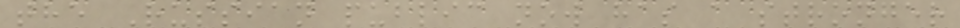the Russian public now has a stronger
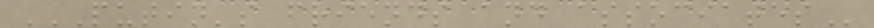PUTIN'S FRIENDS AND ASSOCIATES
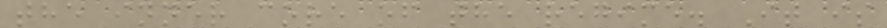the inner core of the regime. It is
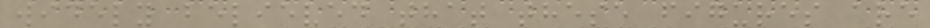widely believed that these figures are
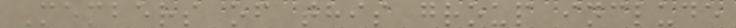Members of this group include
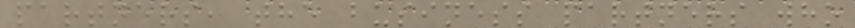partners, the business partners who
